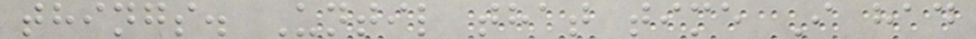things. Until that time I had
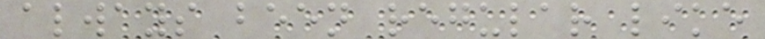always been regular like
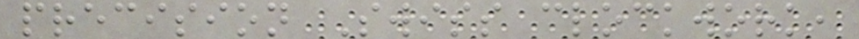precision Swiss clockwork,
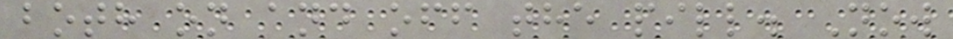both on and off the pill. Now
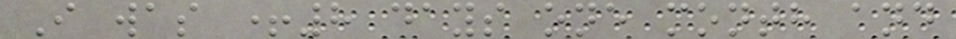I was +8 days one month and
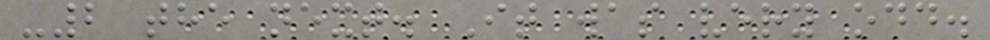-2 the next. It was very odd.
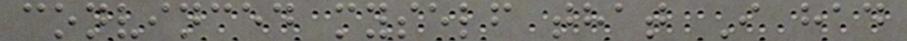convinced myself that I had
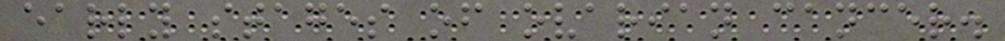early stages of ovarian cancer.
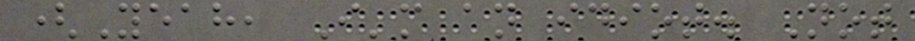(Yeah, I'm an idiot. Not
